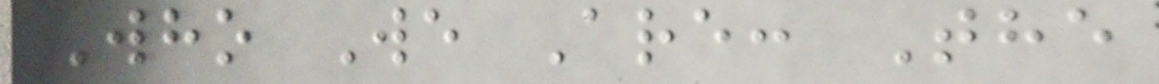Who We Are: The
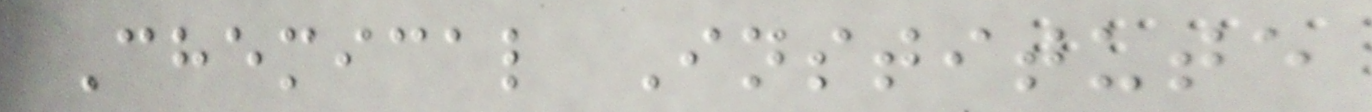Chemical Institute
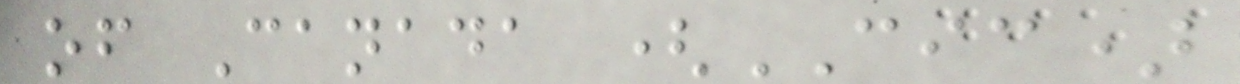of Canada (CIC)
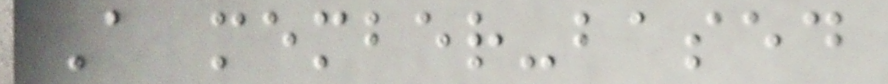A member-based
